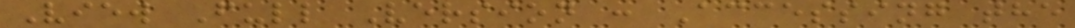View Full Version : Accessing the
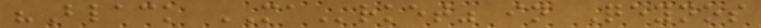"Black MArket" in Qeynos
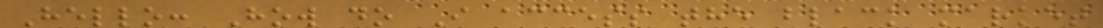Hello: How do I access the black market
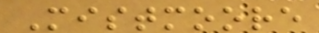Mistmoore
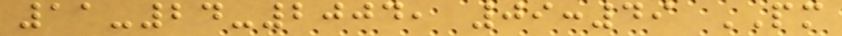11-24-2004, 09:49 PM
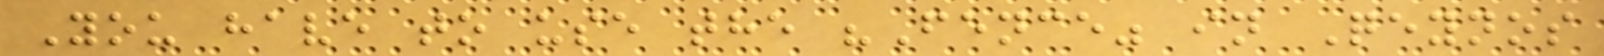You have to use the "Fence" in Qeynos
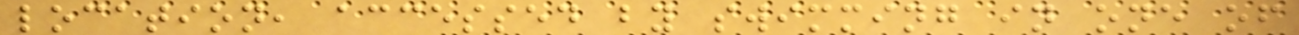location, accessed by swimming in one of
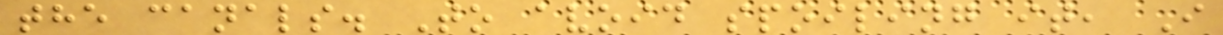the canals. To avoid spoiling it, I
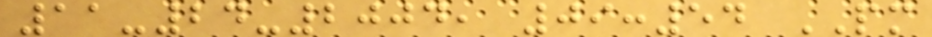11-24-2004, 09:54 PM
